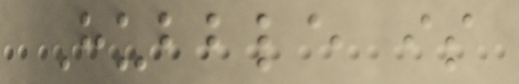Hubble is
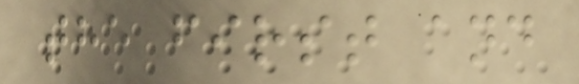the first and
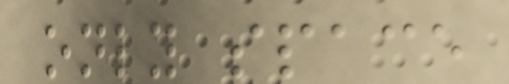only space
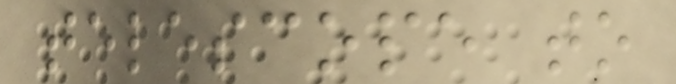telescope to
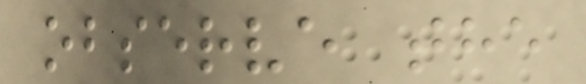observe the
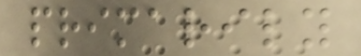primarily
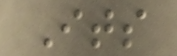Its
